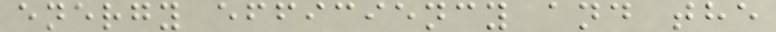energy efficiency and the
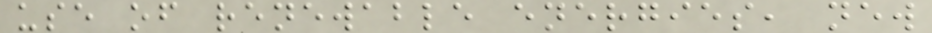use of renewable energies, new
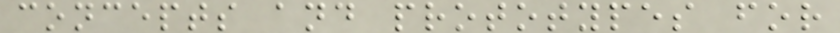concepts and prototypes for
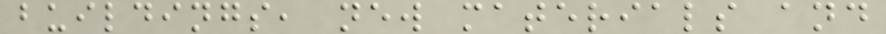buildings, new materials and
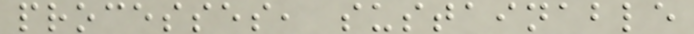processes, sustainable
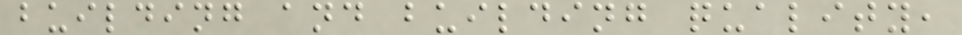building and building quality,
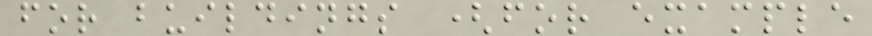for buildings (for example
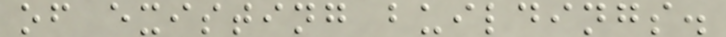of existing buildings.
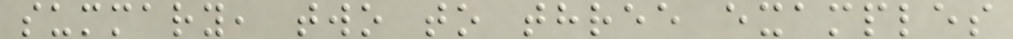summary, two to three examples
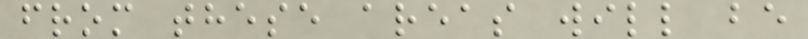from these areas will be
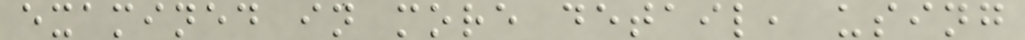examined in more detail, using
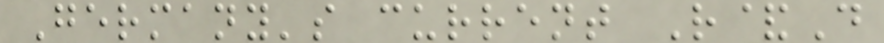Germany's current R&D
